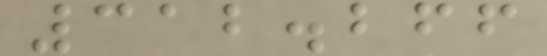312.266
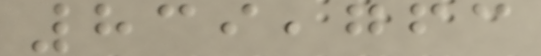839,763
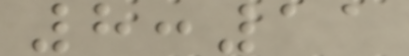8:11
